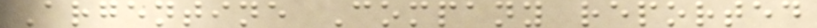Argentine Company reported
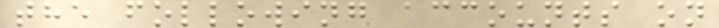the following accounts on
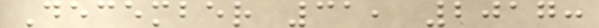December 31, 2017:
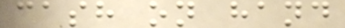cash on hand
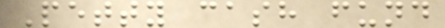Petty cash fund
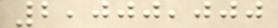2,000,000
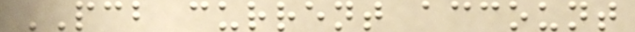PCB current account
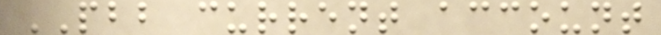PBB current account
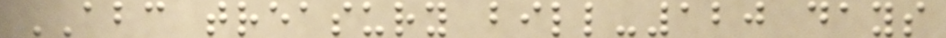ABC treasury bill-120 days
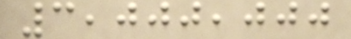3,000,000
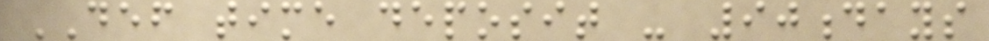DEF time deposit - 90days
